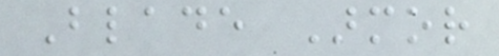Blade Armor
